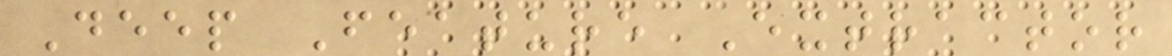Deep Feature Extractor
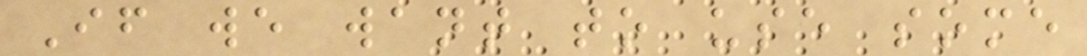If we want to use some
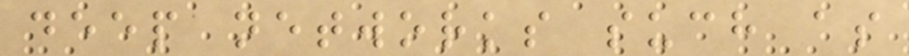deep networks such as
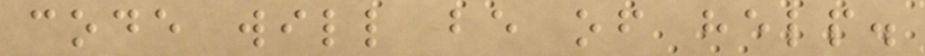code will be of help.
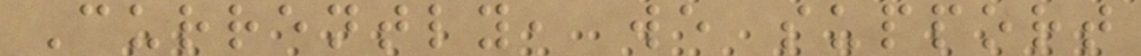Currently, we support
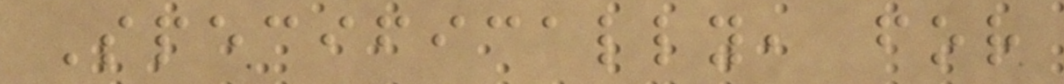Specifically, for
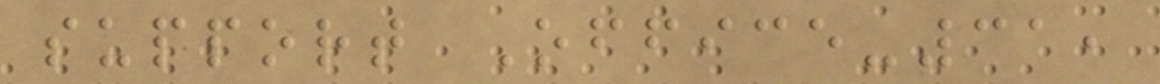support Office-31,
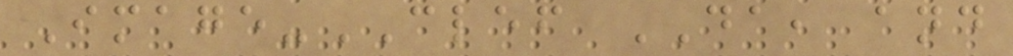Image-CLEF DA, and
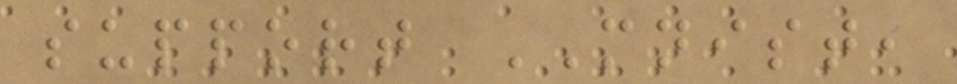support MNIST,
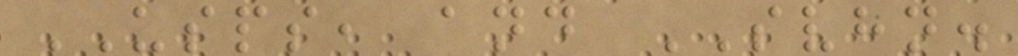USPS, and SVHN.
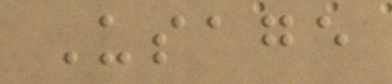Usage
